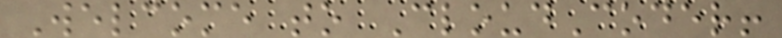Welcome to CloudCoder!
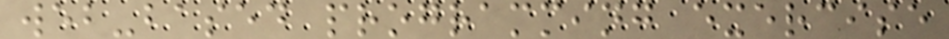web-based programming exercise
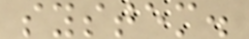system.
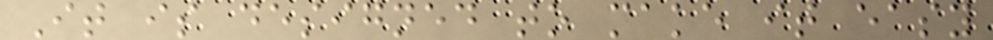It is designed to make it easy
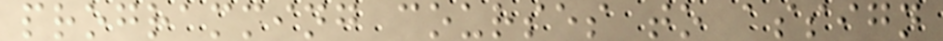programming courses to assign
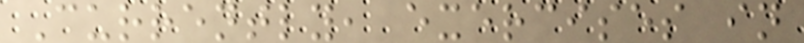Currently, exercises in
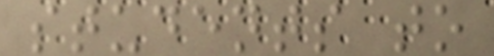students to
